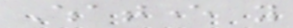Whatever you
